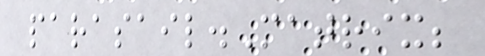parasail.Matrix;
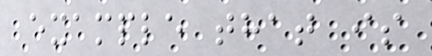example that is
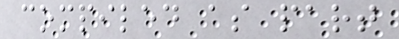compiled as part
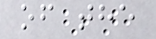of the
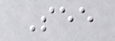See
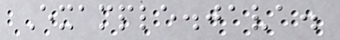Example.java.
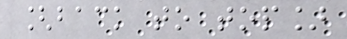[back to top]
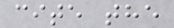cite the
